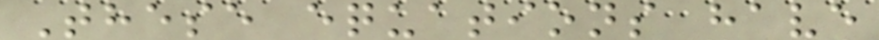These equations have
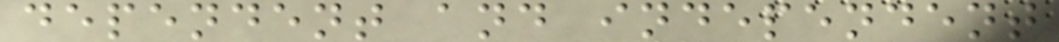dependent and independent
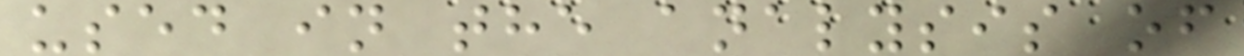used in the analysis of
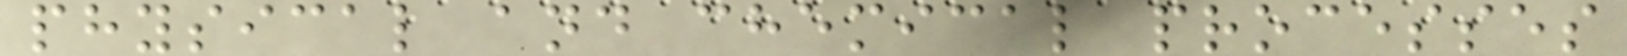physical and chemical processes
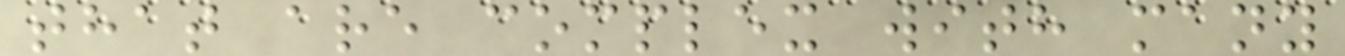that are complex with many
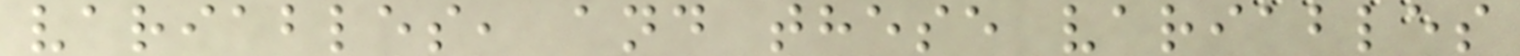variables, and these variables
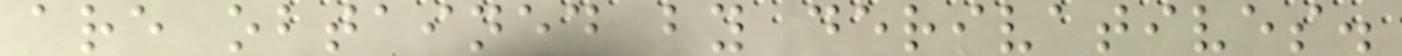are obtained by derivatives.
